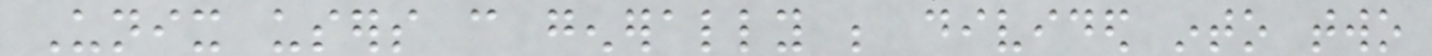Unix users can generally be divided into two
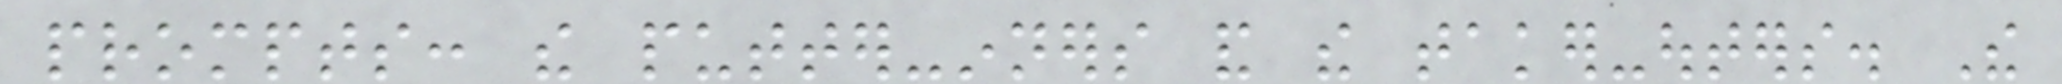prompts: the putter-inners and the taker-outers. The
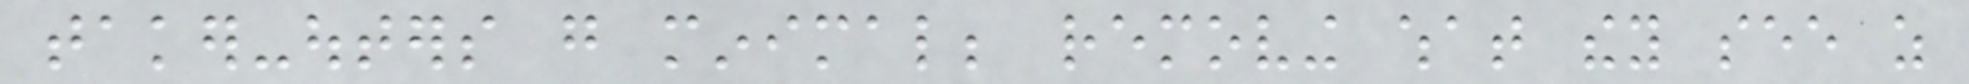taker-outers go minimal; removing what they see as
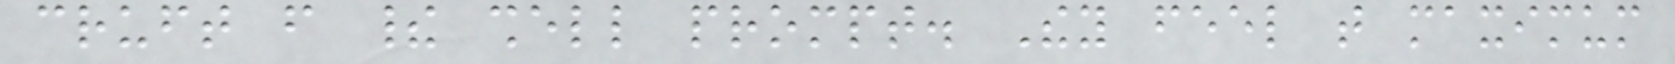cruft from their shell prompt. They feel that maximum
